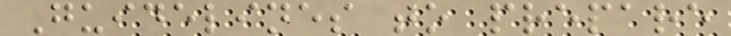Guidelines to prepare
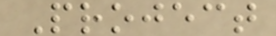Project
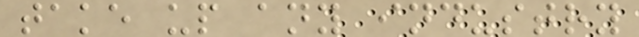take up any industry
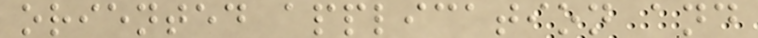oriented application and
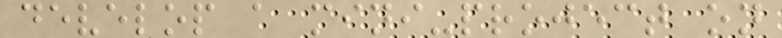develop a mini-project on
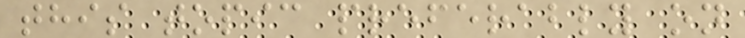this topic preferably on
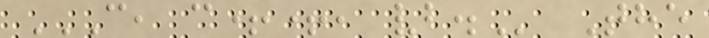C, C++, VB. The
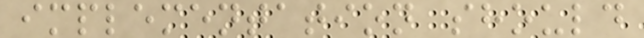implementation should
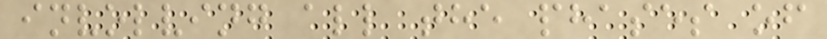involving all the phases of
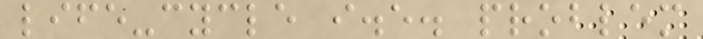life-cycle i.e. problem
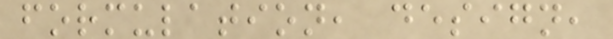formulation, design,
